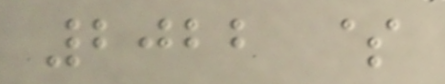2022 $
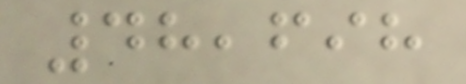48,698
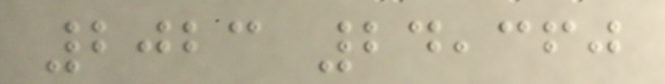2023 24,360
